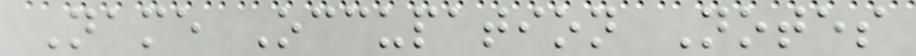Name Occupation Notes
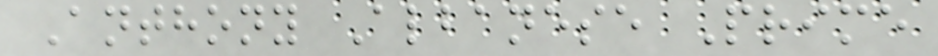Anthony Albanese Prime
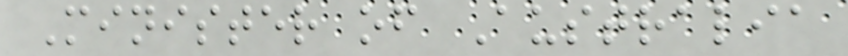Minister of Australia
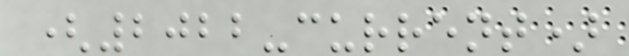(2022-current)
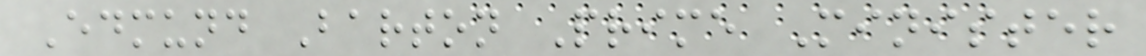Edmund Barton Prime Minister
